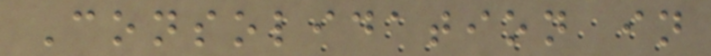Consolidation in
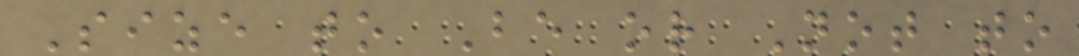Size to Be or Not to
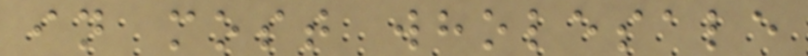in most wholesale
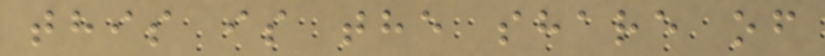this is the share of
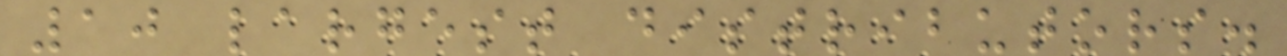10 largest distributors.
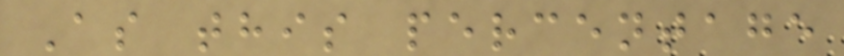As this percentage
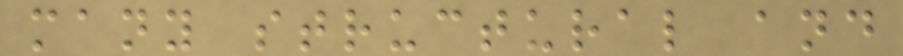many structural and
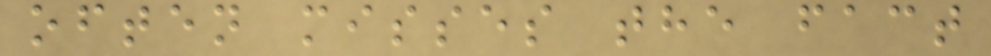often misses the fact
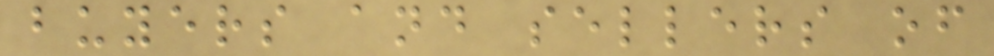buyers and sellers of
